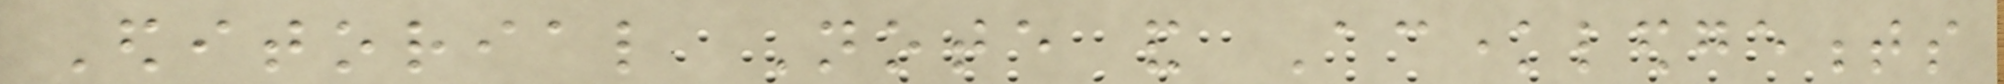Editorial Note and Acknowledgements
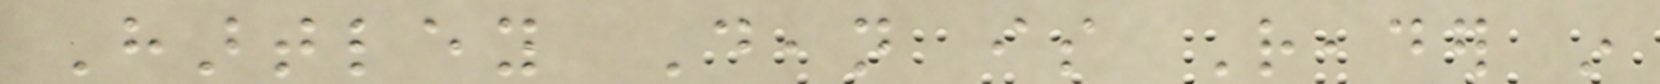Hartley Dean is Reader in
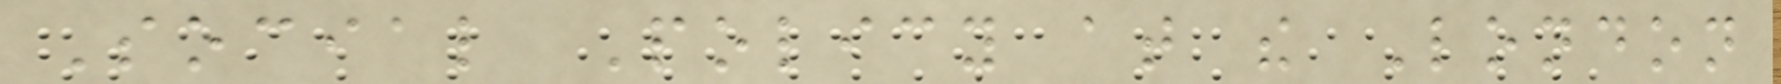Social Policy at the London
